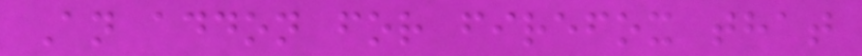An addon for firefox that
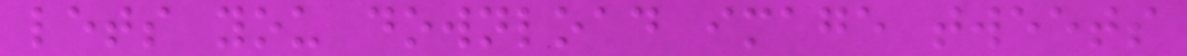lets you download image tweets
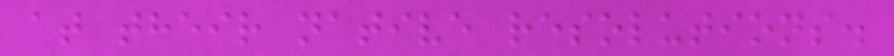at their native resolutions.
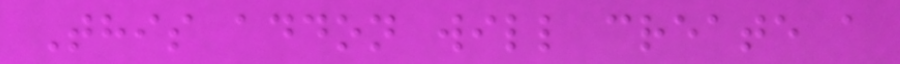This addon will create a
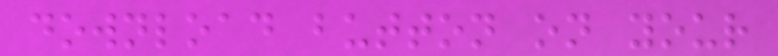download button on your
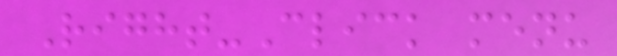Right-Click menu
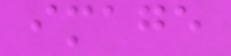image
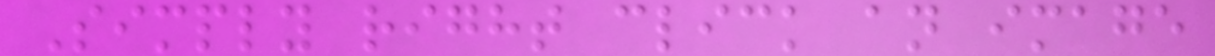Simply right click an image
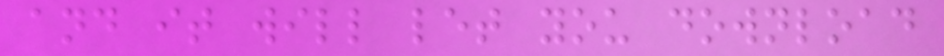and it will let you download
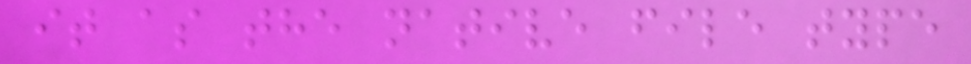it as the native file type
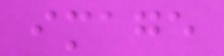image
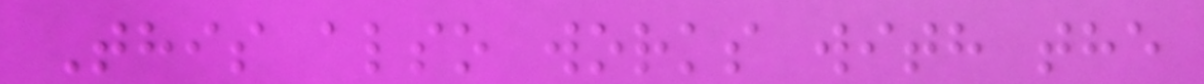This also works with the
